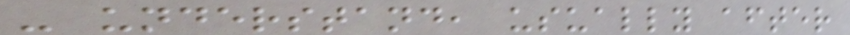- understand, usually after
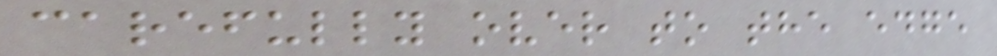carefully over to the edge
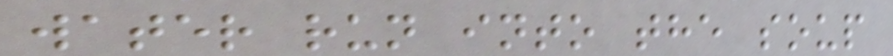water run into the soup
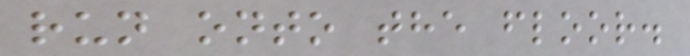run onto the floor.
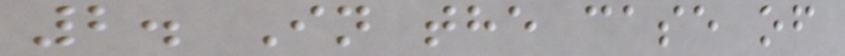2. In the case of
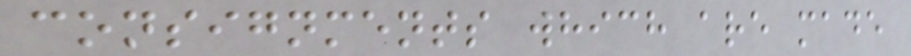consignments which are made
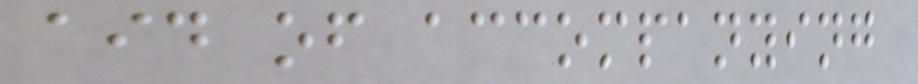aid of accompanying
